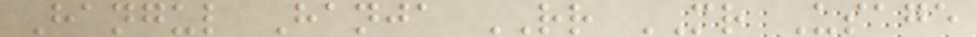Hangul Hanja RR MR Usage
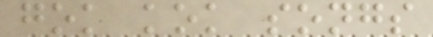gok kok songs
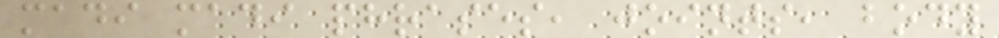madi madi phrases, joints, body
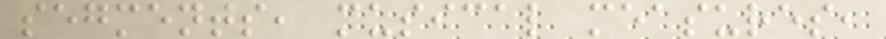segments, musical measures,
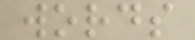words
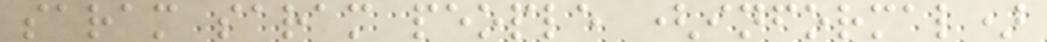saram saram people (informal)
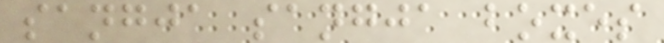sangja sangja boxes
